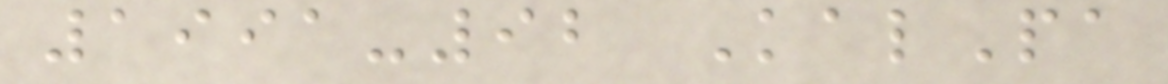1991-92 KalPa
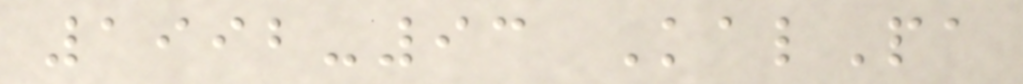1992-93 KalPa
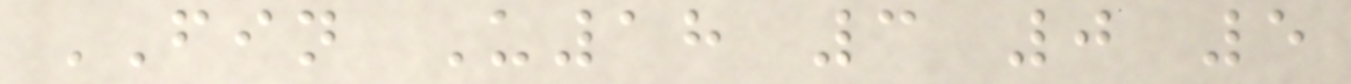FIN U18 3 0 5
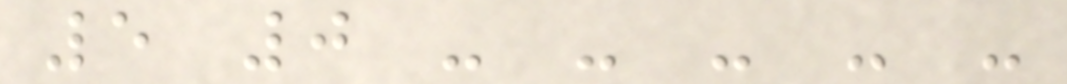5 0 - - - - -
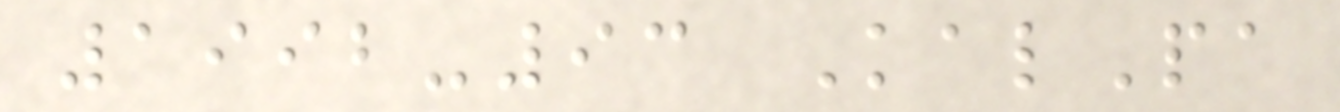1992-93 KalPa
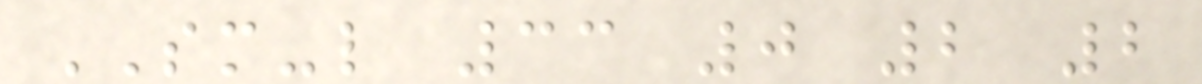SM-l 33 0 2 2
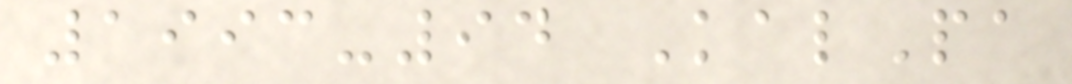1993-94 KalPa
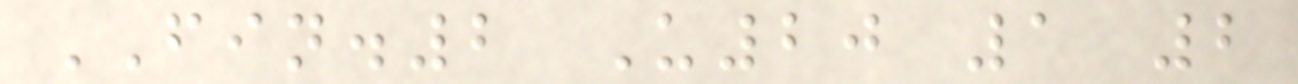FIN.2 U20 1 2
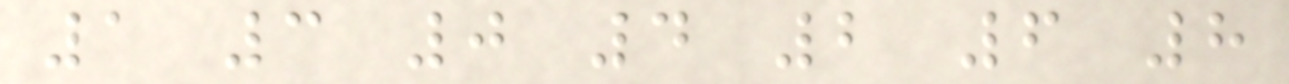1 3 0 4 2 6 8
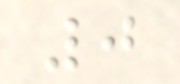0
